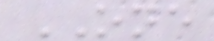ONE
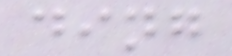ding
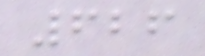626
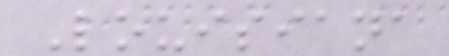Louisiana
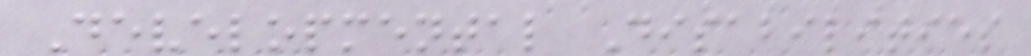Developmental Disabilities
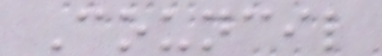Council
